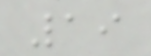19
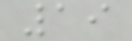19
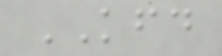KFD
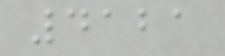4121
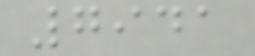7941
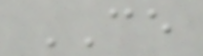CE
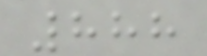888
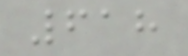618
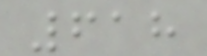618
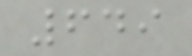649
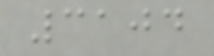3104
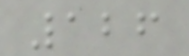126
